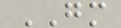GM
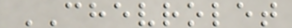CHEVROLET
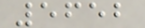5652
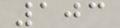103
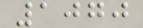1070
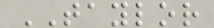TAYLOR
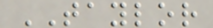TAYLOR
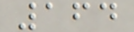164
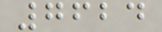7624
